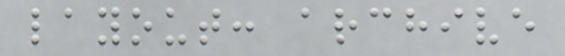layout: archive
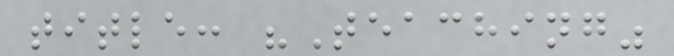title: "Teaching"
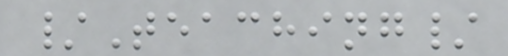/Teaching/
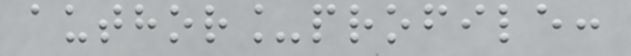author_profile:
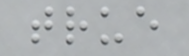true
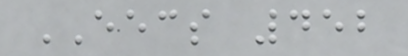EECS 452
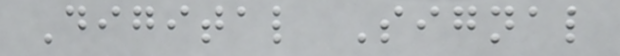Digital Signal
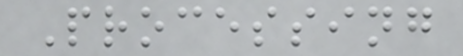Processing
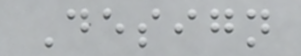Design
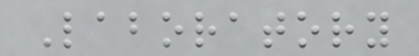Laboratory
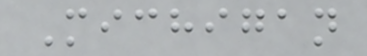Michigan
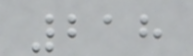218
